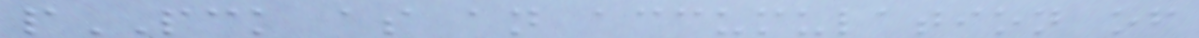pPCK as an accumulation of
